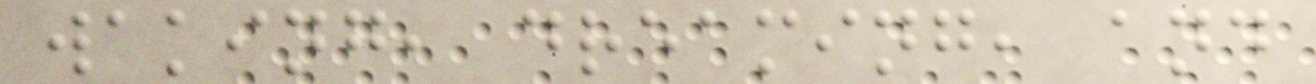waking, dreaming, and
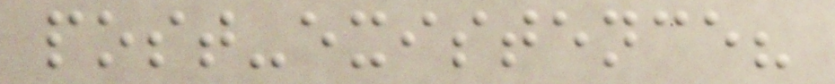post-existence?
